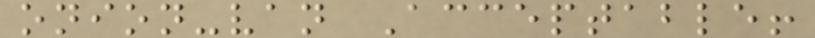onion-van Acceptable!
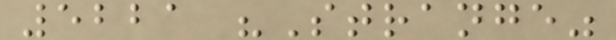5221 "Strange"
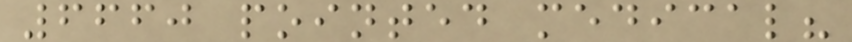6660 pointed medical?
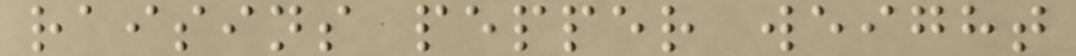raisins pepper weight
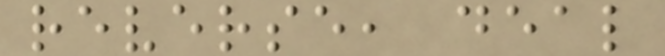reverse, deal
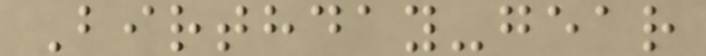Birthday-gear
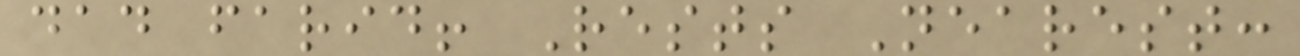dad farid! Rests Nearest:
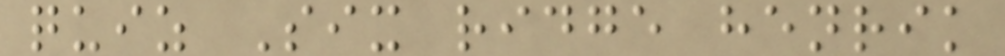quiz Six ridge henrik
